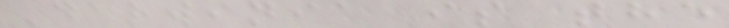Darwinia is the
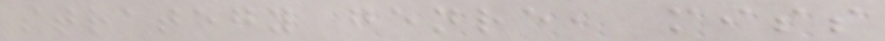strategy genre, miss
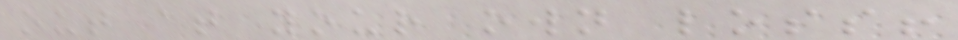out at your own loss!
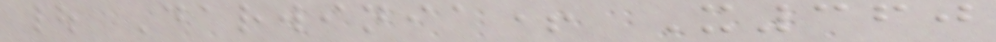| Darwinia+ X360
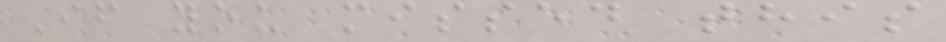If you missed this
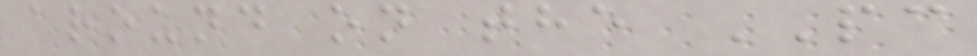around on the PC
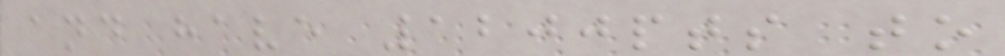and have 1200pts to
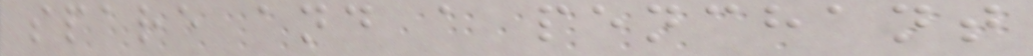spare and a penchant
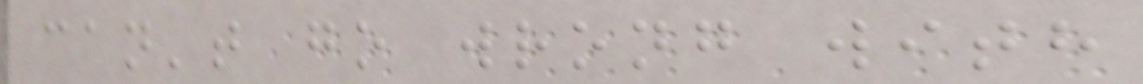can't go wrong with
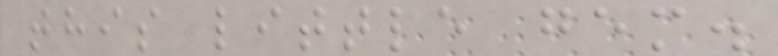this little gem.
